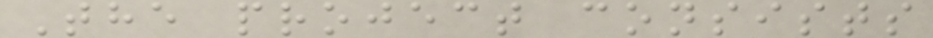The project consists
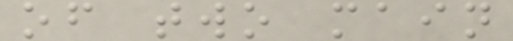of two main
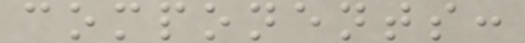components:
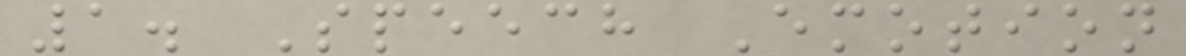1. Speech Emotion
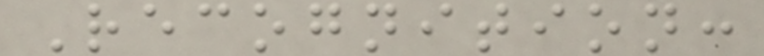Recognition:
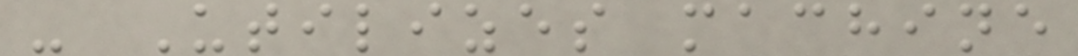- Utilizes machine
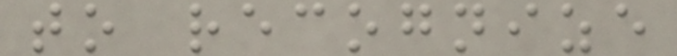to recognize
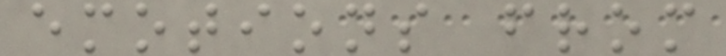emotions from
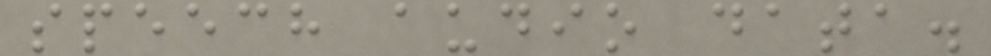speech audio data.
